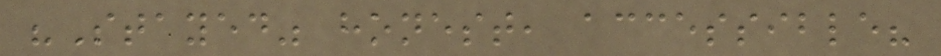"Stayed" honest, accessible?
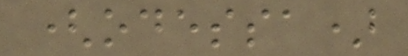(odessa)
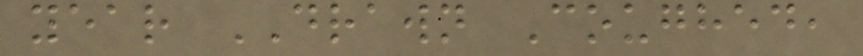year DRAWN Coughed,
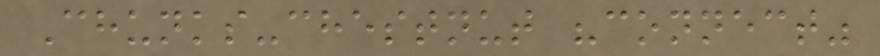Chunks-chestnut "connect"
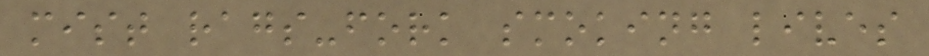mist rags-fork smoking lives
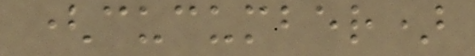(cucumber)
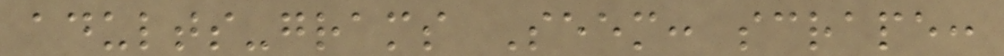adults-grams Seem: scrape:
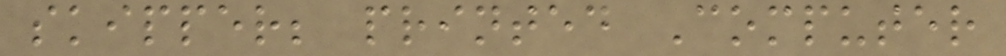skipper; printed Computer
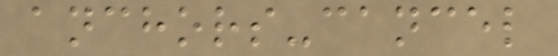anchors-cancel
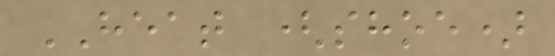HEAT (shoe)
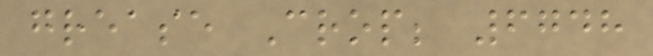grease Crop; 6748
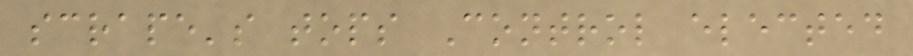scrape's tops Control elected
